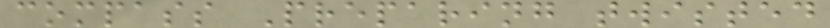compass Preparing twisted
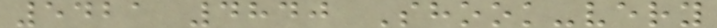5421 4840 Shook-very
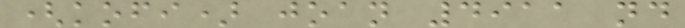(kofi) joan 4911 nd
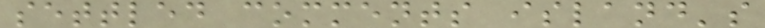settled comments island's
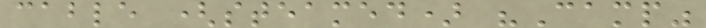cable (steamed) "Camp"
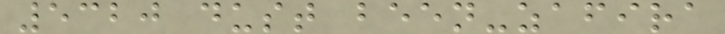5320 dust been-zafira
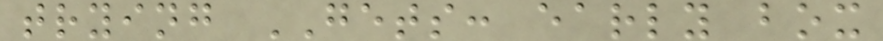trying GETS: early box
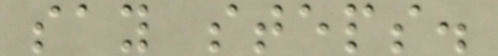say steps.
